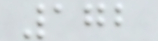172
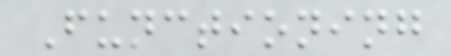Functioning
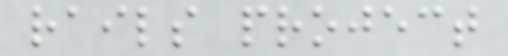rails project
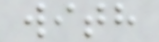with
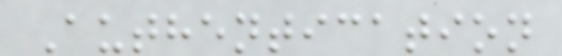Authentication
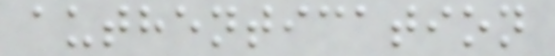authentication
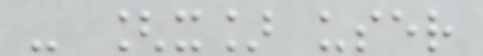- [x] user
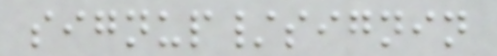signup/signin
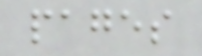pages
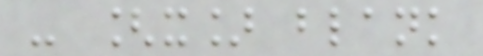- [x] blank
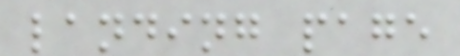landing page
